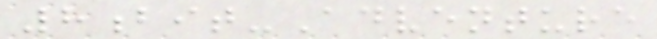8bit-Adventure
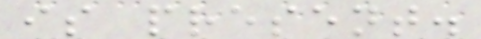is present.
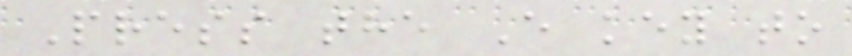Press the E key to
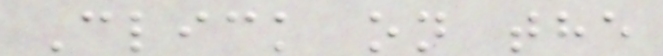Click on the
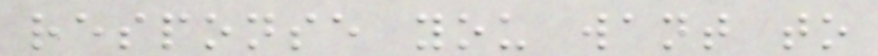response you want to
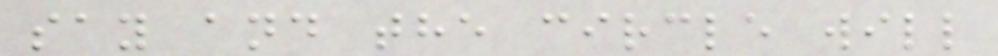say and the circle will
